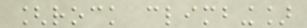[rock climbing]
